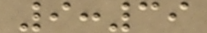9:39
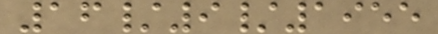16/9/1955
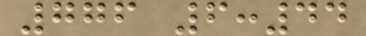776 6:44
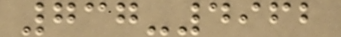737-4962
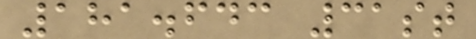181.643 31st
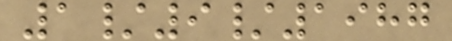1/9/1987
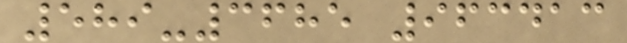589-3685 963413
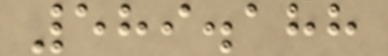589.188
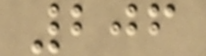206
